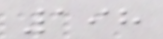198
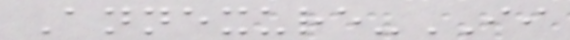Annexure-II
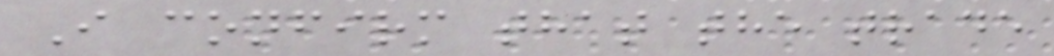I confirm that the trade
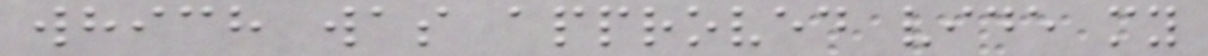which was approved vide my
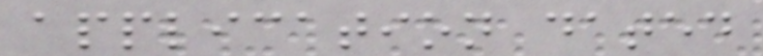application dated
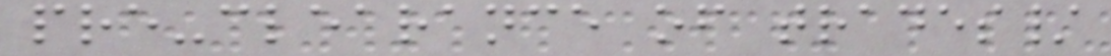pre-clearance of trades/
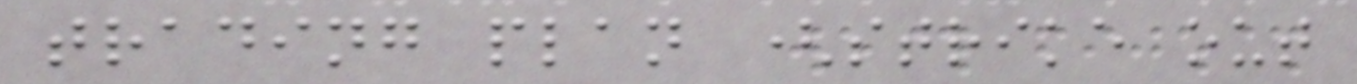trading plan (strike out
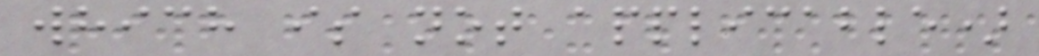which is not applicable)
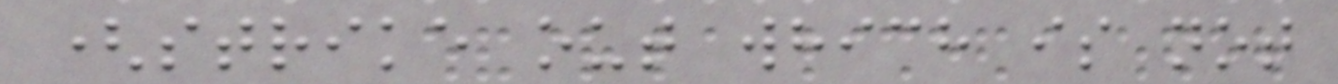(strike out which is not
